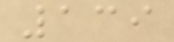139
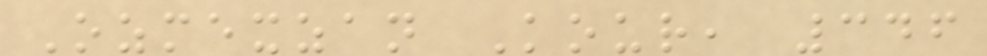Ozmexzan Kour, 346
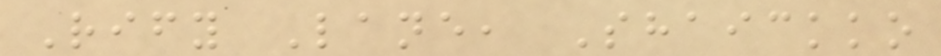Rify Lane, Shaickko
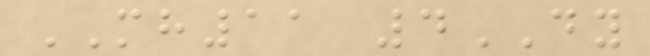MH11 4DY
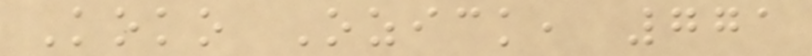Koko Ozick, 771
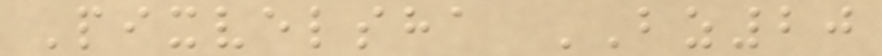Pixvelsha BZ20
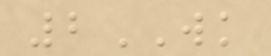2WK
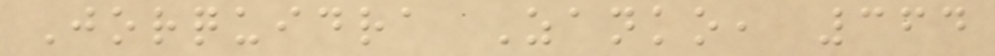Jorquidra Zanko, 364
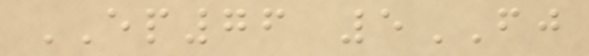EP76 5FJ
